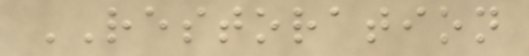RESTORATION
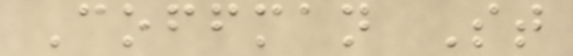Coffman St
